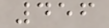456
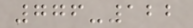776-122
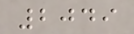2049
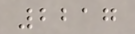2217
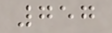757
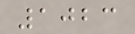1023
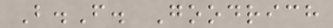B.F. Goodrich
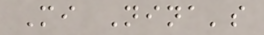Mi Nina's
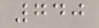740
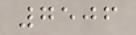7506
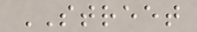STREET
